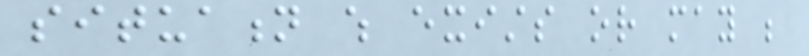situation which exists or may be
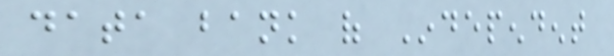data bank of Independent
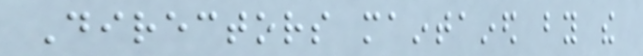Directors maintained by the
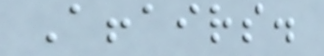Affairs.
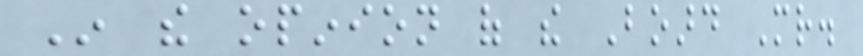In the opinion of the Board Mr.
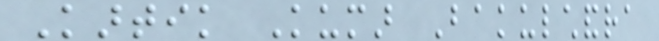Kartik Kumar Bakulchandra
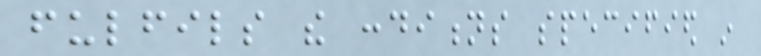fulfils the conditions specified in
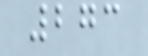273
